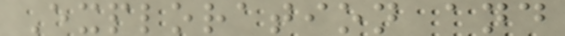Exploration and
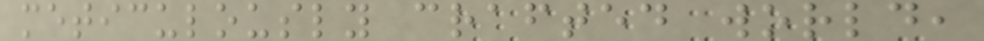meticulously crafted world,
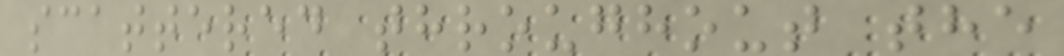scattered throughout the
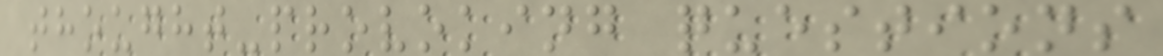thought-provoking questions
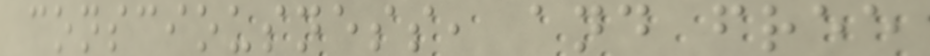consciousness, and free
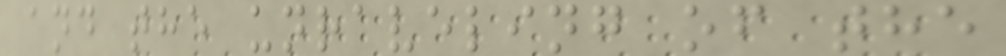and the unraveling of the
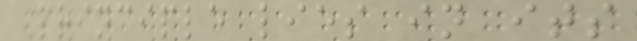Principle lies in its
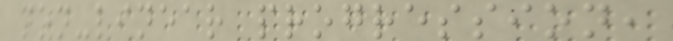non-linear progression,
